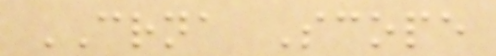CRNA Scope
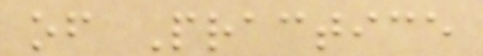of Practice
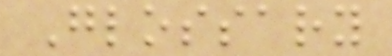Glossary
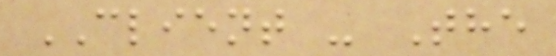CLIENT - The
